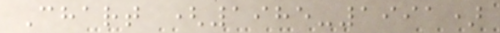Chart (1985-1991)
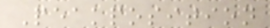Peakposition
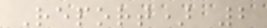Report) 2
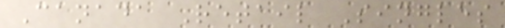Canada Retail Singles
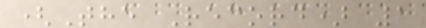(The Record) 1
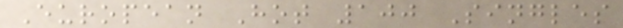European Hot 100 Singles
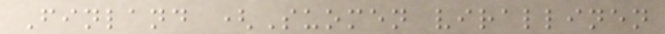Finland (Suomen virallinen
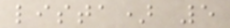lista) 5
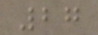27
